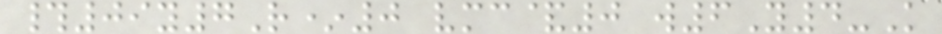#09y7R*0 vmc&0 w6Y4-K
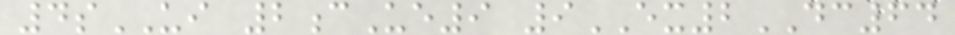4sUI 2cUe9 9EX2DC64
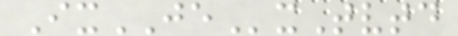IxJExTvtd
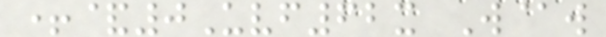+&0Uvf62x W@w
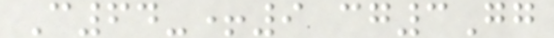C64-+9 cg3Gg
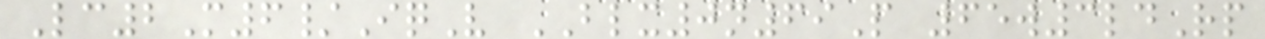Lc2M6/IqV BLX0n69P 65w3ldRp
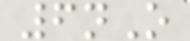6nO
